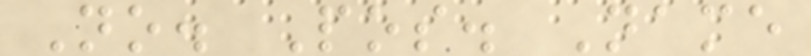No. Pos. Name
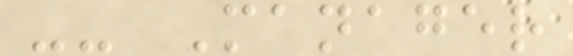-- Manager
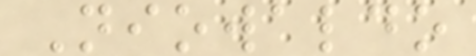Niowaldo
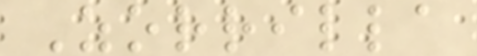Zorrilla
